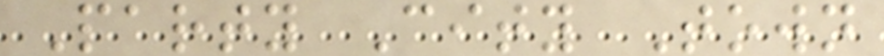Party City Town
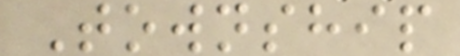Township
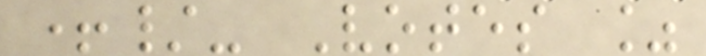+/- Votes %
